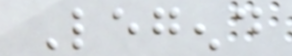Legend
